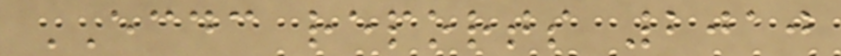ECDC reports 2010
